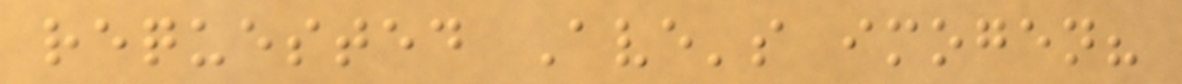requested Ave's imogen?
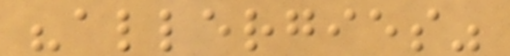"allergies"
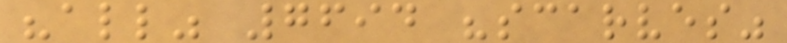"all" 7694 "scarves"
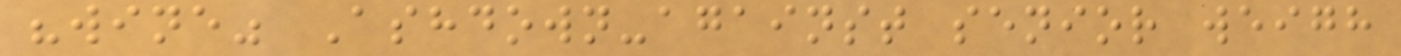"wine" Ashdown-against senior weigh
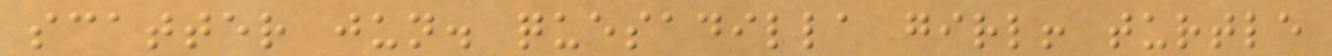scatter jun. quesadilla girl! turtle
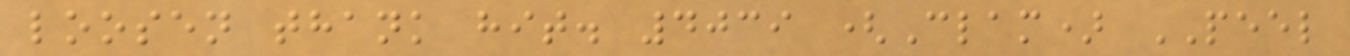loosen thank hit. 4039 (Clam) PEEL
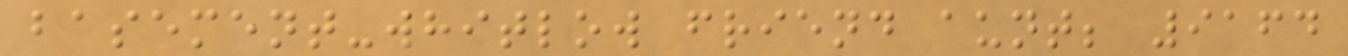basement-whitlow friend aunt; 9164
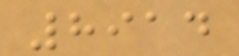8914
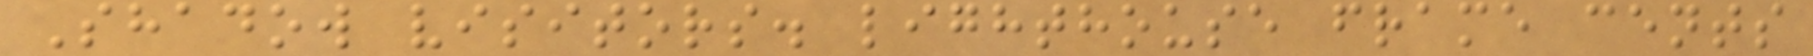Shadow visitors. lighthouse frame cents
